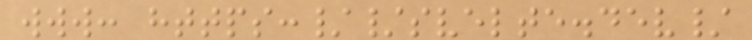www: https://svelte.dev/
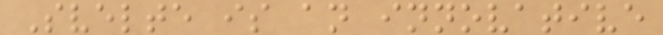Svelte is an innovative
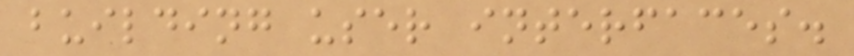building user interfaces.
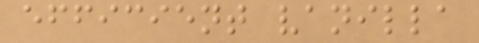efficient vanilla
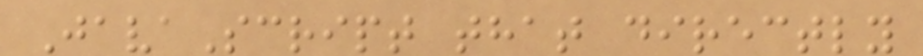JavaScript that directly
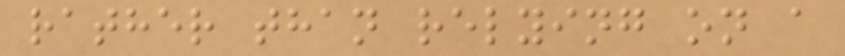rather than relying on a
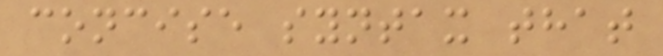concise syntax that
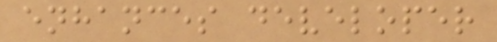enhances developer
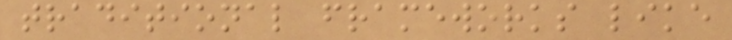traditional frameworks like
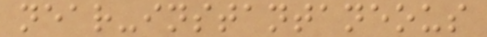near-instantaneous
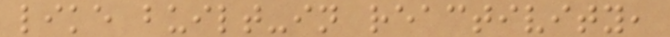like built-in reactivity,
